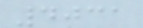4031
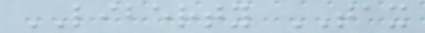LIBERTY TAX
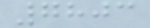7803
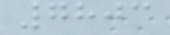7803
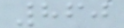860
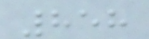858
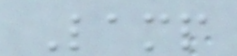Lamp
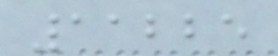11225
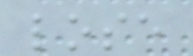lose
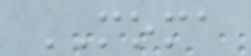MOMA
